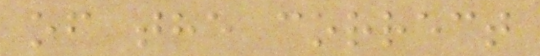of the correct
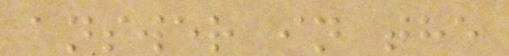answer in the
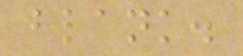blank.
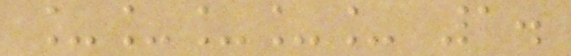_____ 1.
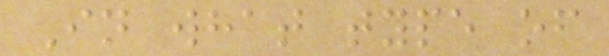In what type of
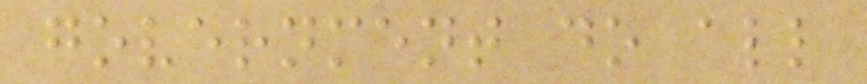government do all
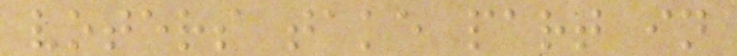voters take part in
